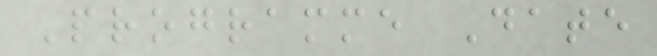Programme Date
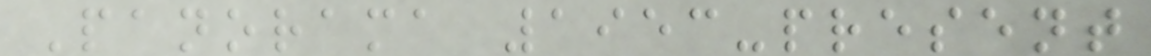Panorama 1953-present
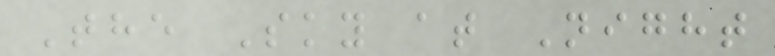The Sky at Night
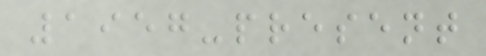1957-present
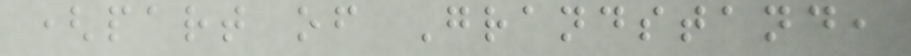(part of Grandstand,
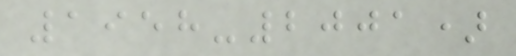1958-2001)
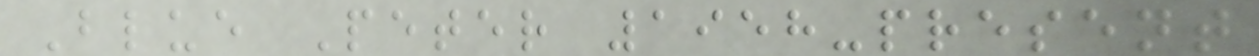Blue Peter 1958-present
